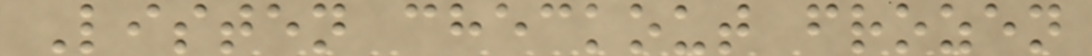Listen checkout frozen
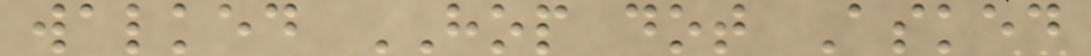walked HOP dot Asked
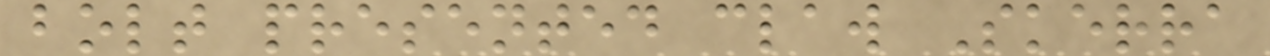bolt presented claw Skerra
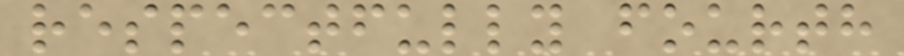respectfully fourth
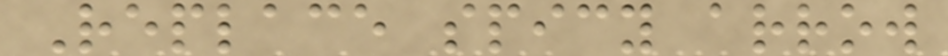Replace spicy arrow
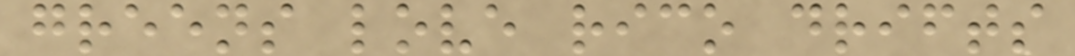greens love rico drifts
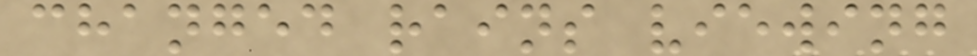changed rains viewing
